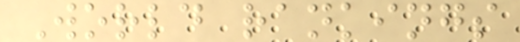World rankings
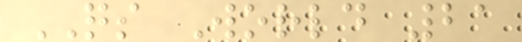QS World 21
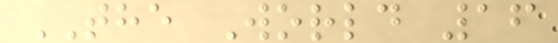THE World 16
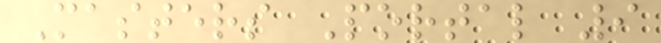Masters Portal 9
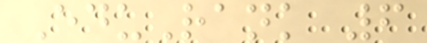EduRank 6
